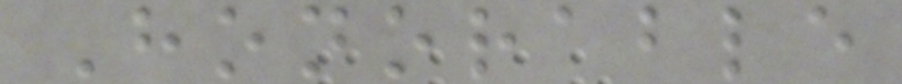Honorable
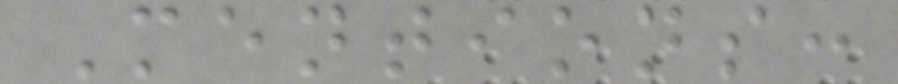Mentions:
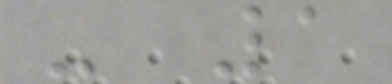- 1
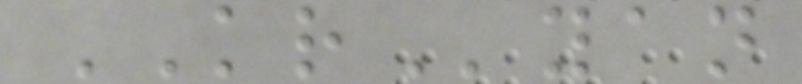KRyan
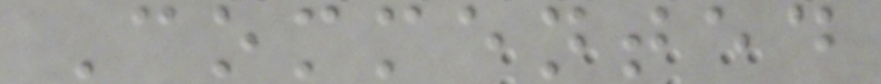Commented
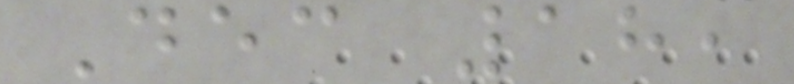Dec 18,
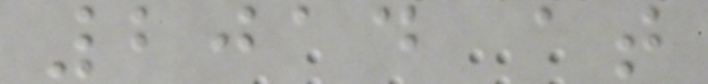2014 at
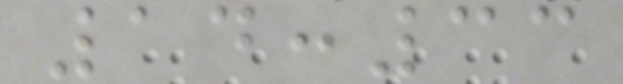14:33
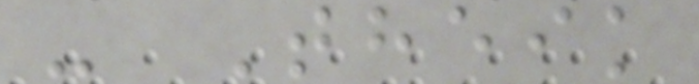- Theik
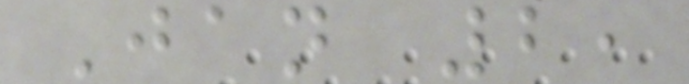Jan 2,
